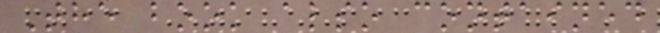The book also contained
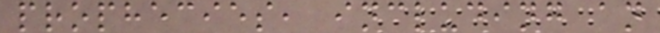prophecies, including an
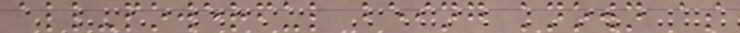all-powerful being known as
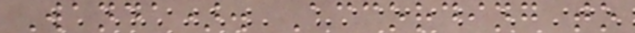Wanda). According to
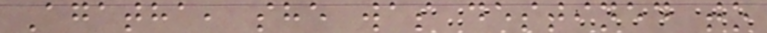Agatha, she was destined to
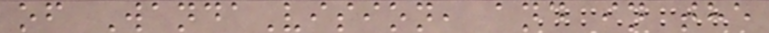of WandaVision, and in the
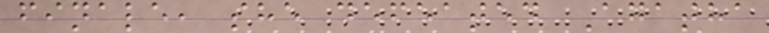finale, she defeated Agatha
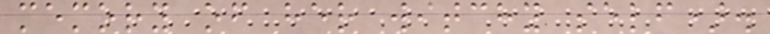memory of her witchy self).
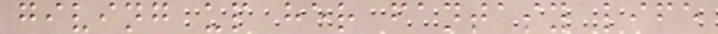giving up her fantasy life
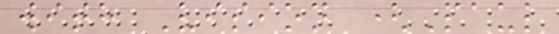with Vision (Paul
